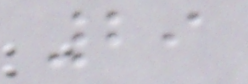29
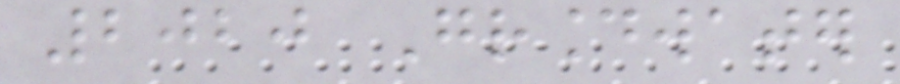2020 Groundwater
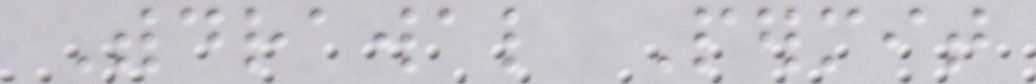Withdrawal Permit
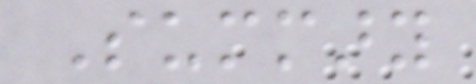Summary
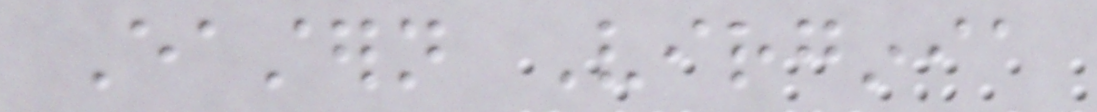Eastern Virginia
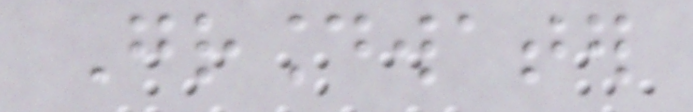Groundwater
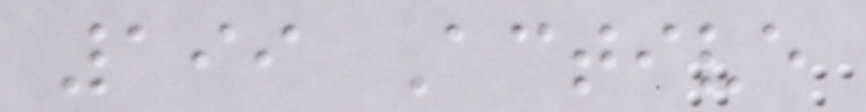199 Active
